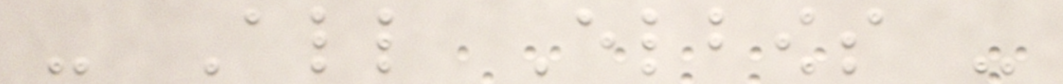- All Elbows -
